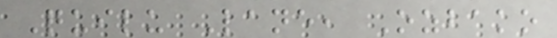Quilu Lane, Ozbako
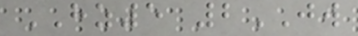HZ5 2JW
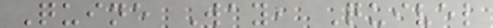Quine Way, Quivel
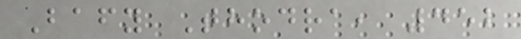Bafy Thodra, 452
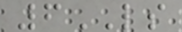6LS
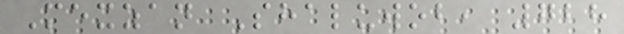Mexzan Shaluwob, 728
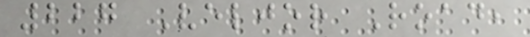227 Veljor Road,
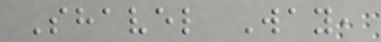Shavel Way,
